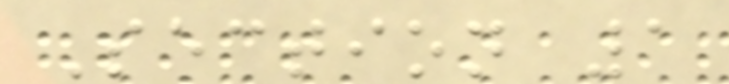Section 1
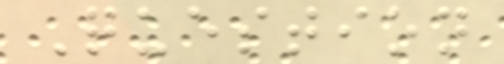Question
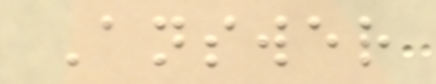Answer
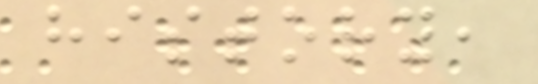history,
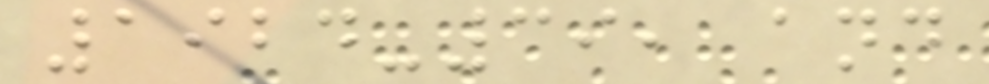1924-39, and
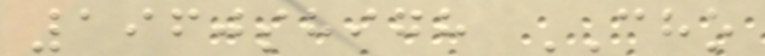1960shigh CHO
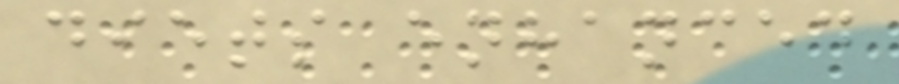diets enhanced
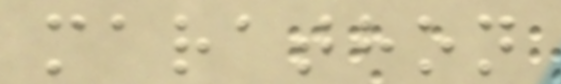marathon
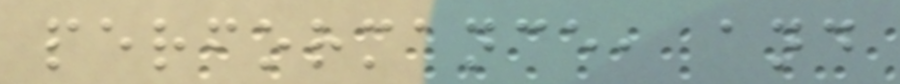performance, and
